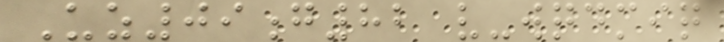Uz09g82 v-wqdmiq
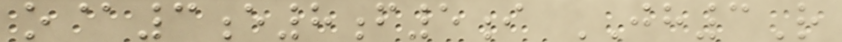o@3e8f5i JH3R
